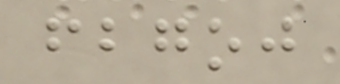fbgoj
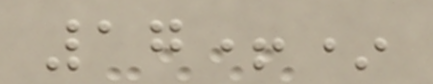17+*
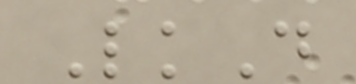LkD
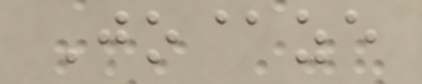Jo@ze
